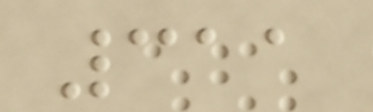311
